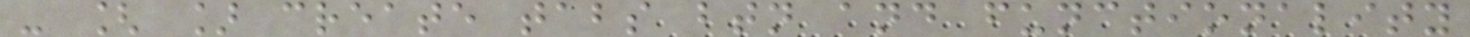- [ ] create tabs btn and functionality
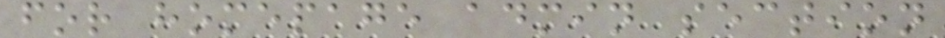for homepage admin section
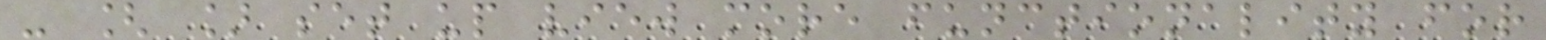- [ ] set up view more functionality for
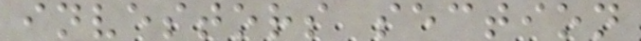investors section
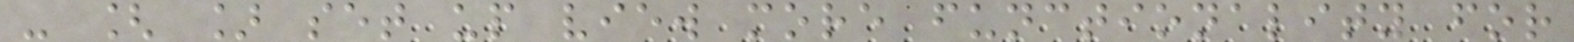- [ ] set up view more functionality for
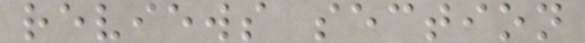reviews section
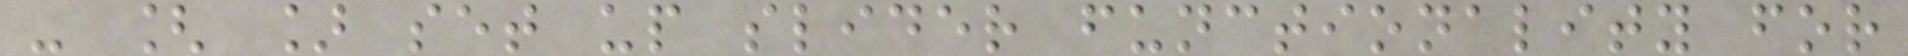- [ ] set up slider functionality for
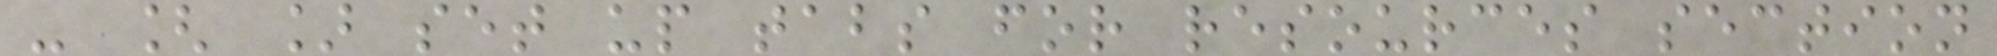- [ ] set up tabs for resources section
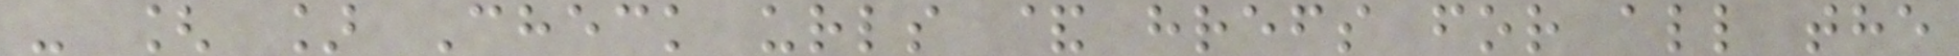- [ ] Check urls & hrefs for all the
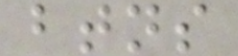btns
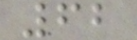62
